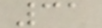31
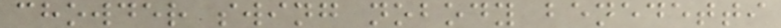chowder swing nobody benedetti
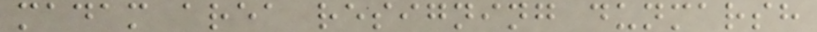madam area resigning dunmarsh
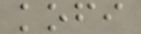kofi
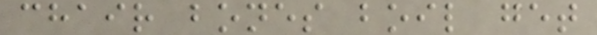chair bones boil get
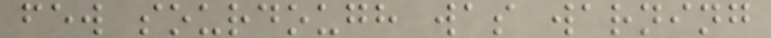few sourdough was warning
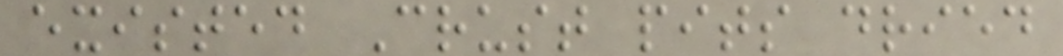existed Crust pits dried
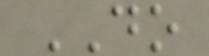DO
